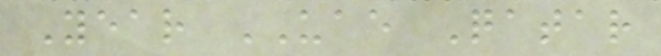Year UAE Qatar
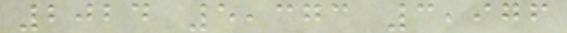2024 5,373 3,976
